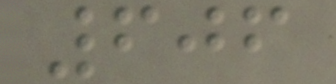606
